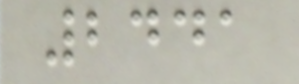2441
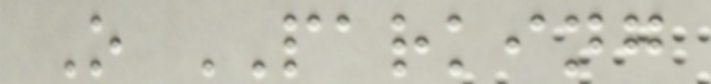O PARKING
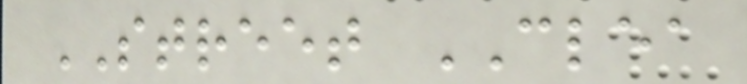STREET CLEA
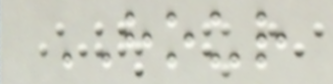HOUR
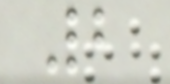2
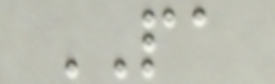PA
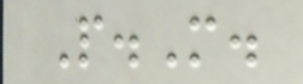P.M.
